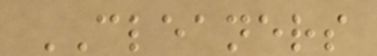CLEANERS
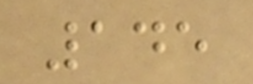145
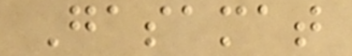Gasamat
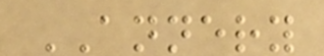ANNERY
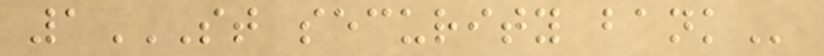1ST SECURITY BANK
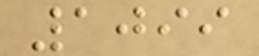1099
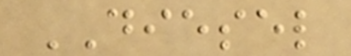DIESEL
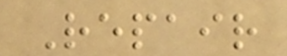Repair
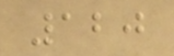120
